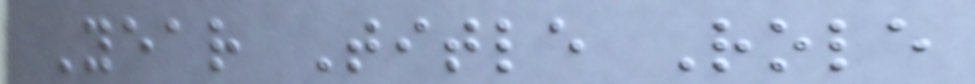Year Title Role
